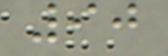90
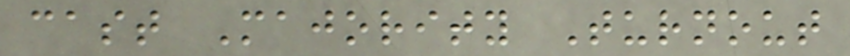cast Majority Turnout
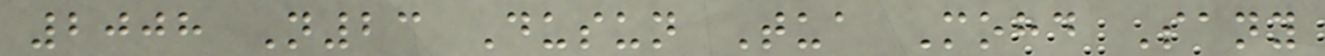2008 N23 Dusun Tua Mohd Sany
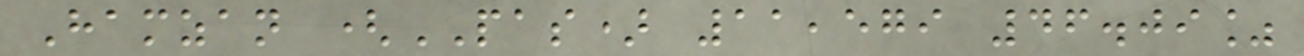Hamzan (PAS) 11,579 46.09%
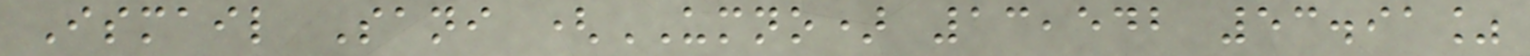Ismail Sani (UMNO) 13,542 53.91%
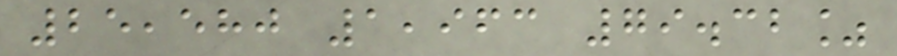25,580 1,963 79.32%
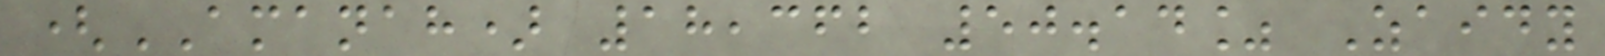(AMANAH) 18,362 50.14% Zaidy
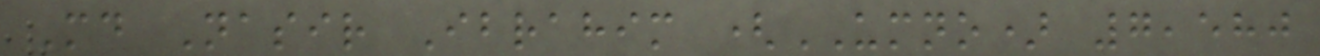Md Nasir Ibrahim (UMNO) 7,580
